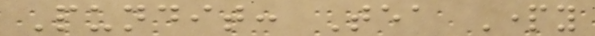Pundit: Tea Party
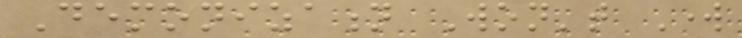Demonization Won't Work
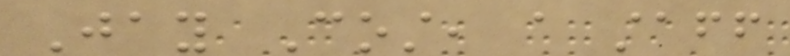Jay Cost, a staff
